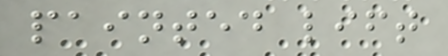painted lift
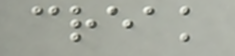creak
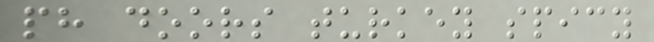ph doors turkey spicy
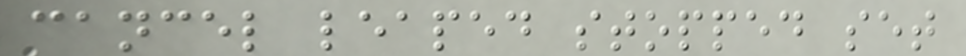cancel leaped stopped set
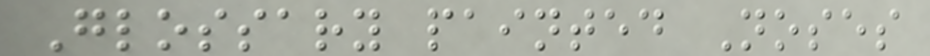Glossary painted Noses
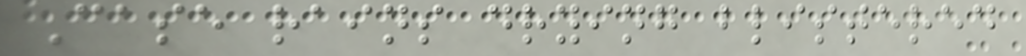Case rains drying blistered
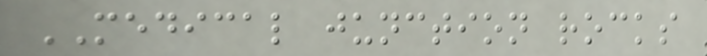MEDICAL junction rocks
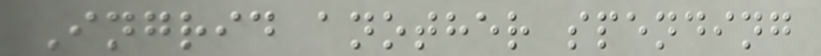Ingrid another spending
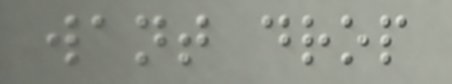want drop
